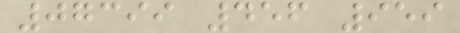07399 456 959
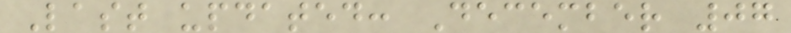Last updated: December 07
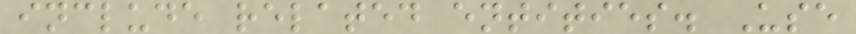include related entities. Use
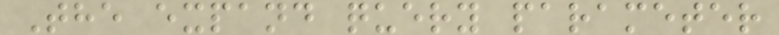The expand query parameter
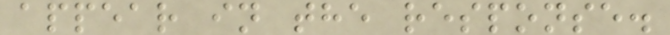appear in the response.
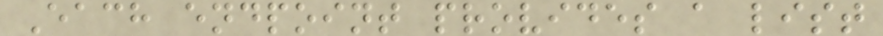Each endpoint provides a list
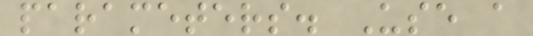parameters. Use a
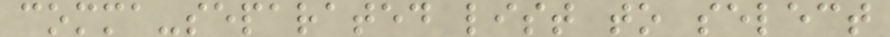comma-separated list to select
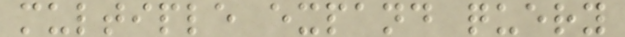multiple expand query
